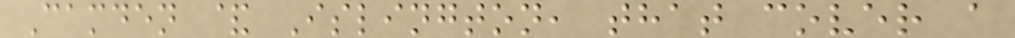Camden & Islington, that cover a
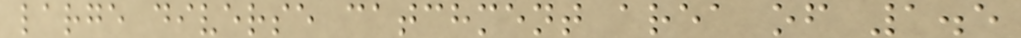large diverse catchment area of 1.5
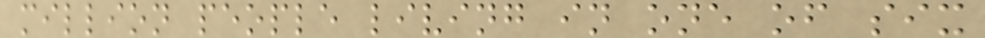million people living in one of six
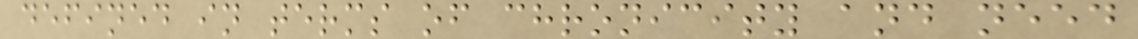defined in terms of chronicity and need
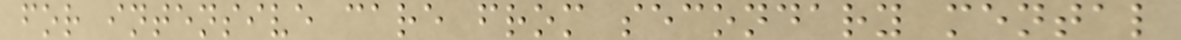for intensive care from secondary mental
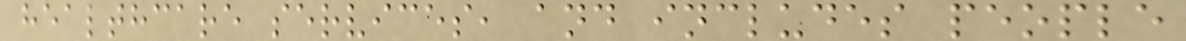healthcare services, and includes people
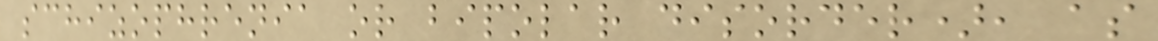schizophrenia or bipolar disorder), as
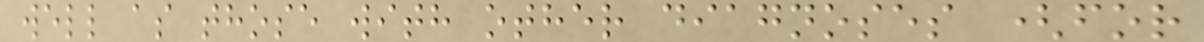well as those with other diagnoses (for
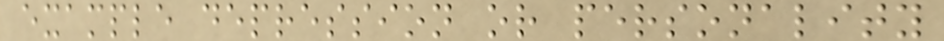example depression or personality
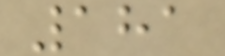181
